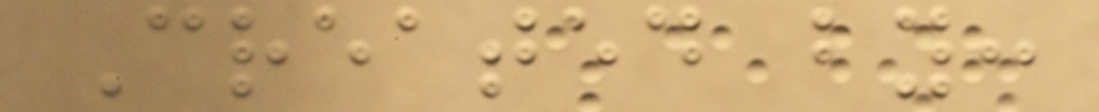Created by:
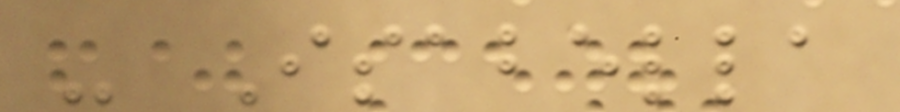- Isabella
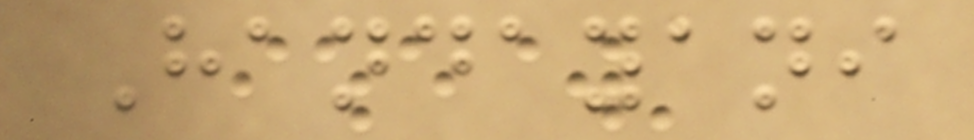Handayani
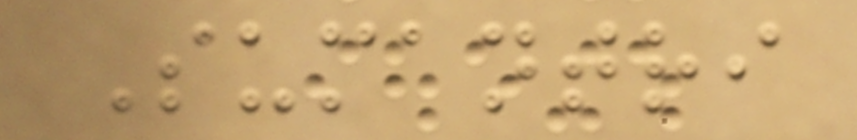Sumantri
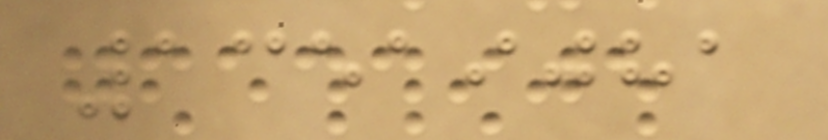13519081
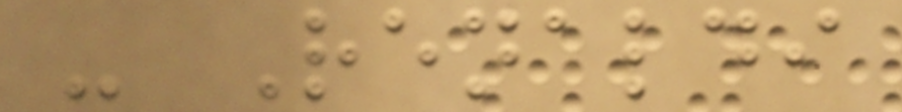- Renaldi
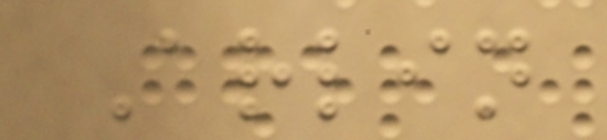Arlin
